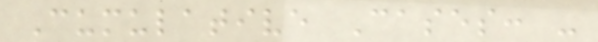Cumulative Cases: -
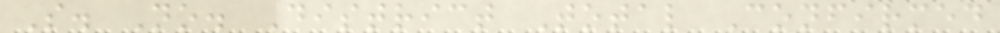S. No. District Total Confirmed
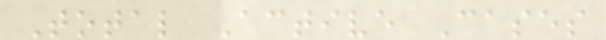Total Active Cases
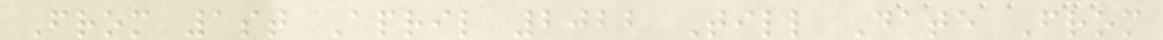From 1st April 2022 Till Date From
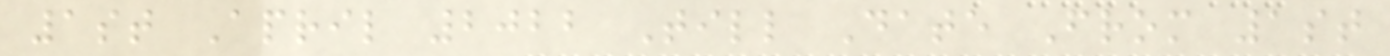1st April 2022 Till Date From 1st
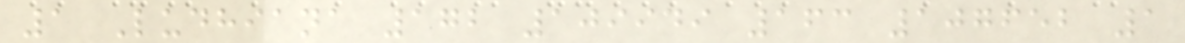1 Ludhiana 172 109949 163 107652 1
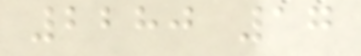2280 17
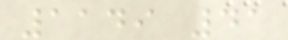1149 41
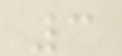3
